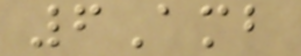6Amb
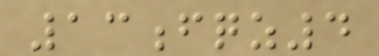13fqz4
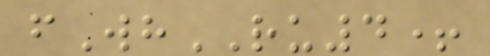fWhRU4+
